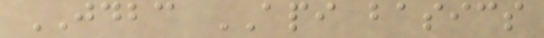JDBC API basics
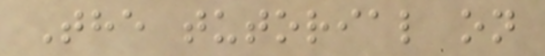The tutorial on
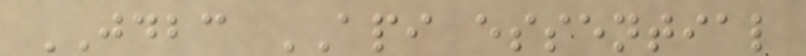JDBC API essential
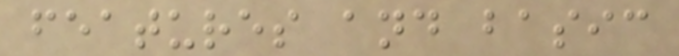features and basic
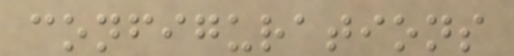configurations
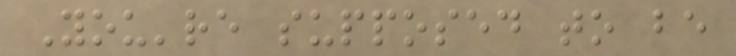You're supposed to be
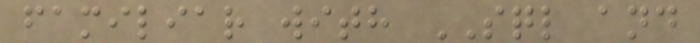familiar with SQL and
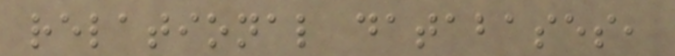relational databases,
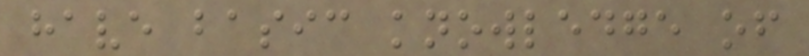have basic knowledge of
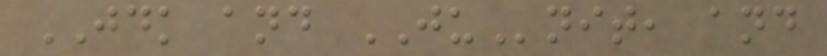JDK and JUnit, and
